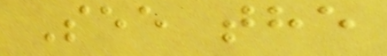See the
